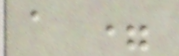a =
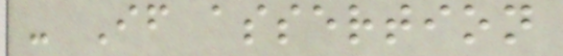- If assertion
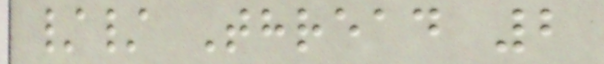// Thread 2
